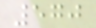570
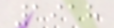1918
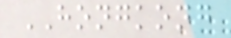HONGKONG
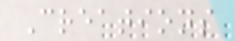Creations
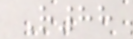R88
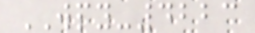WPY-4223
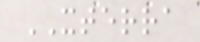XTERRA
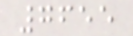7655
